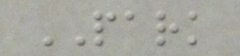PARK
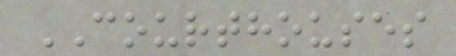COURTHOUSES
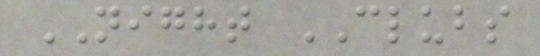NIGHT CLUBS
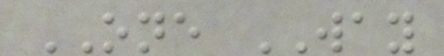ONE WAY
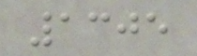1305
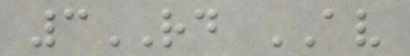3RD AV
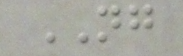NG
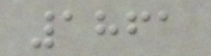1861
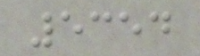5354
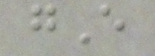gE
